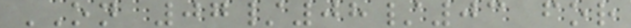ON 07/08/03 for
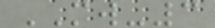MW-3
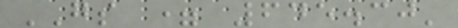GS = 645.30'
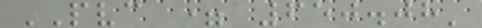PVC = 650.08'
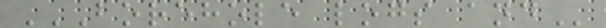BOREHOLE LOGS AND
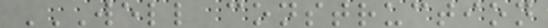WELL CONSTRUCTION
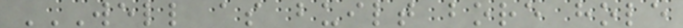WELL AS BUILT BORE HOLE
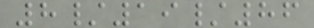8/19/86
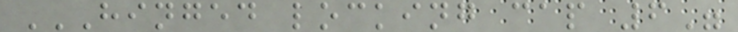HINGED LOCKING CAP 6"
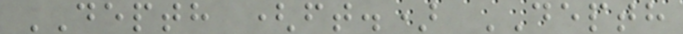DEPTH (ft.) DEPTH
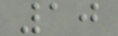10
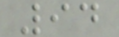94
